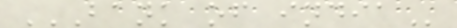BANK OF INDIA
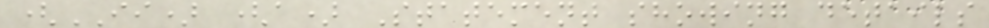(II) (a) Statement showing details
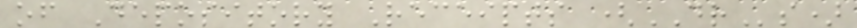of Depository Receipts (DRs)
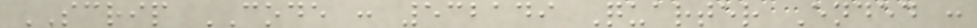SCRIP CODE : 532149 Quarter Ended :
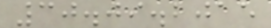30.09.2015
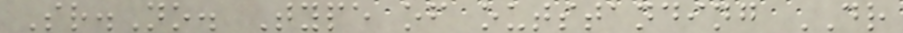Sr.No. Type of outstanding DR
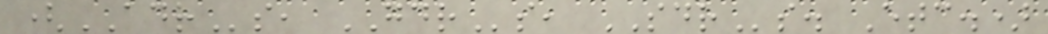(ADRs, GDRs, SDRs. Etc.)
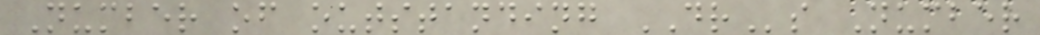Number of outstanding DRs Number
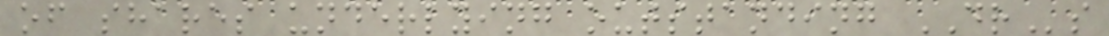of shares underlying outstanding DRs
